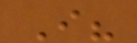I?
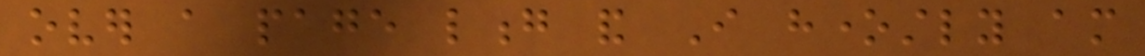over a page long and I honestly am
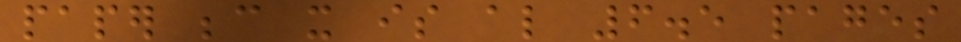paper because it is also 6.5 pages
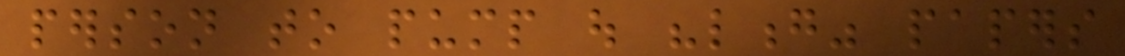person to pump out "long" papers
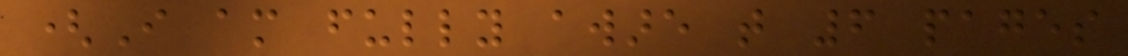(I am fully aware that 6 pages
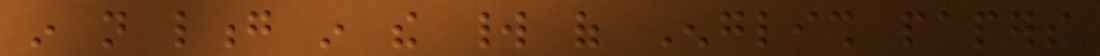in not long in the world of English papers
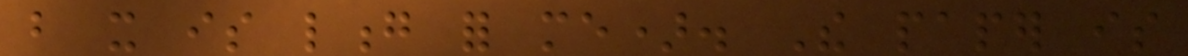but it is long for me). The paper is
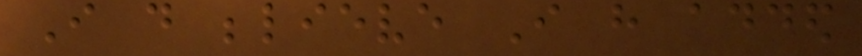I do believe I have added
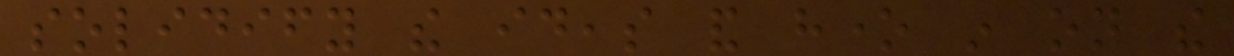solidify the ideas and hone in on the
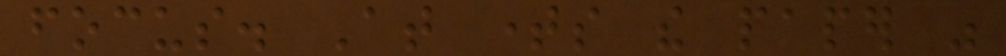focus. At times the paper was
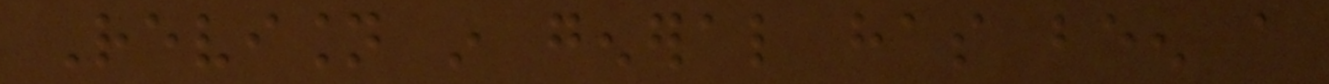Revision in general has been a
